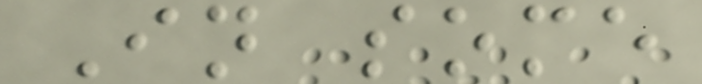In some
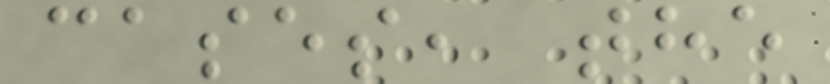cases, the
